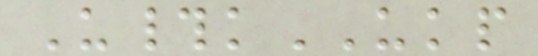U#kUKP
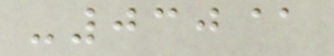-030@
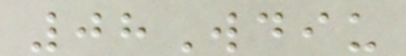08Wdiu
